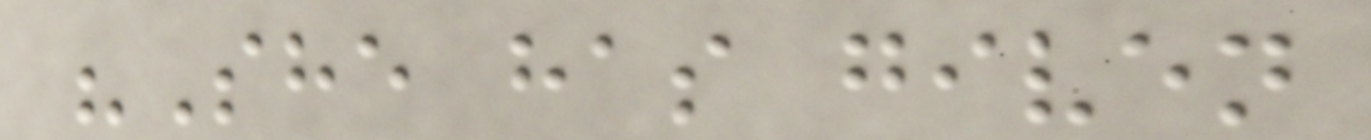"She has given
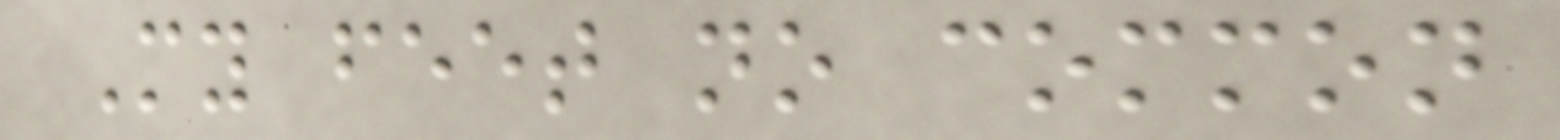My feet no common
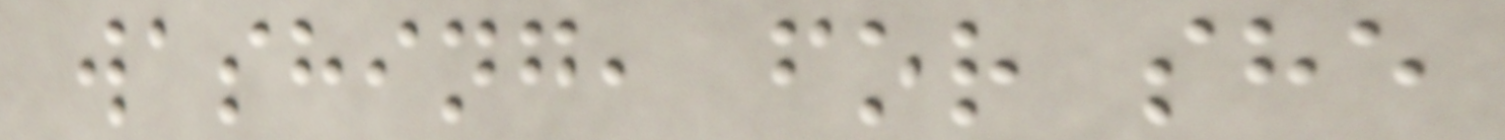washing, for she
